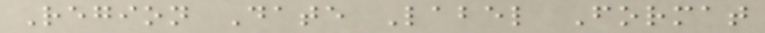Region Date Label Format
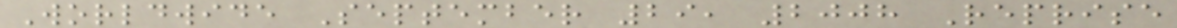Worldwide September 29, 2008 Reprise
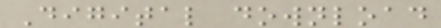Digital download
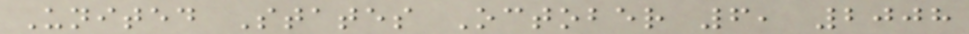United States October 6, 2008
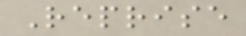Reprise
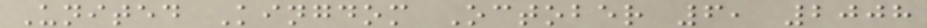United Kingdom October 6, 2008
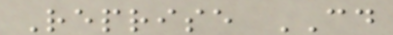Reprise CD
